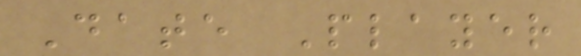Date Player
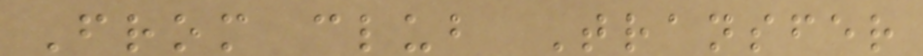From club Transfer
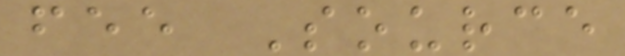fee Source
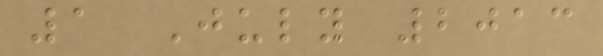1 July 2013
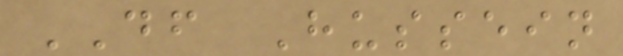DF Hussein
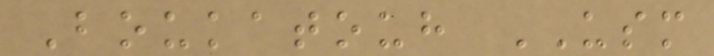Boukatouh USM
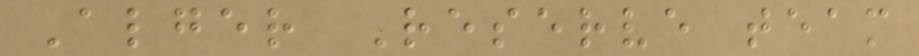Alger Reserve team
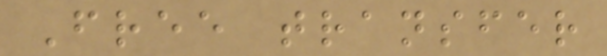Free transfer
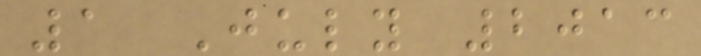1 July 2013
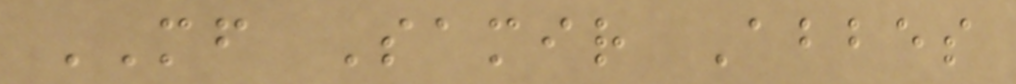MF Samir Abbes
